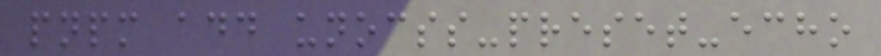pnpm add unocss-preset-echo
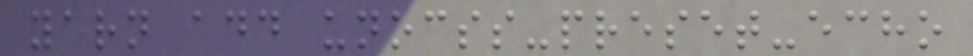yarn add unocss-preset-echo
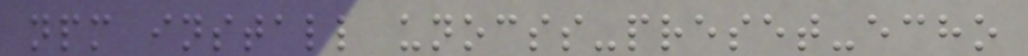npm install unocss-preset-echo
